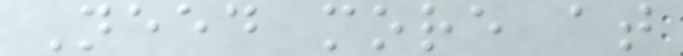Need more at
